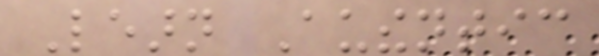Learn Authentic
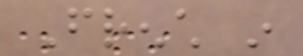French in
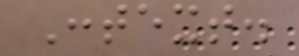Context.
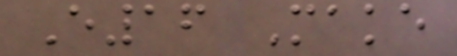E16 Make
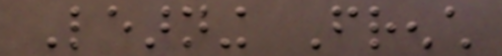Learning French
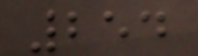254
